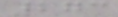273
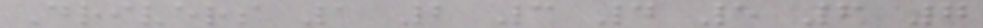Drivers 1 2 3 4 5 6 7
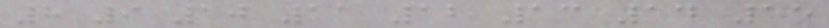8 9 10 11 12 13 14 15
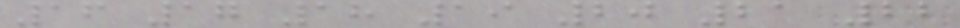16 17 18 19 20 21 22
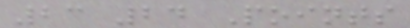23 24 Points
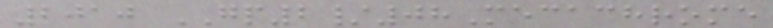2010 GP2/08Mecachrome
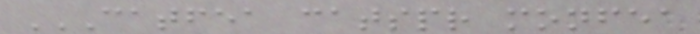CATFEA CATSPR MONFEA
